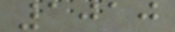1010
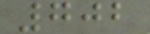702
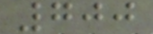700
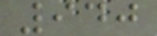940
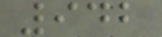942
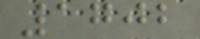1702
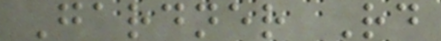Gardner Rd
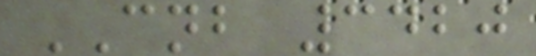CNB 3420
